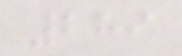289
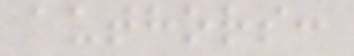authors:
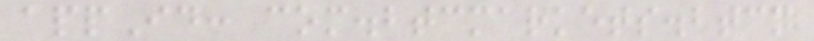appId: com.btcmarkets.btcm
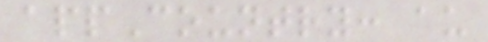appCountry: au
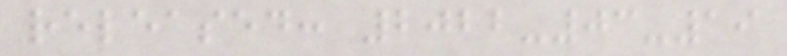released: 2022-03-19
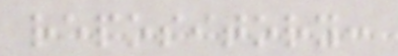repository:
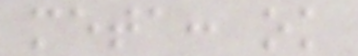meta: ok
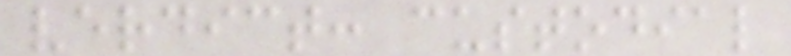verdict: custodial
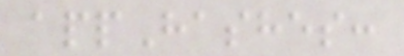appHashes:
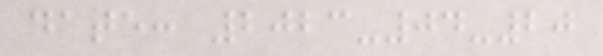date: 2023-04-20
